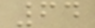64
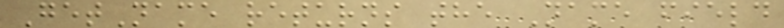GetName returns the Name field
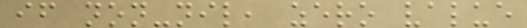if non-nil, zero value
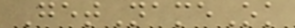GetNameOk
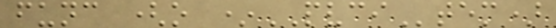func (o *PVCItem)
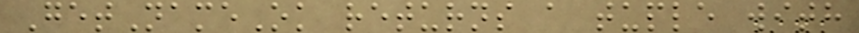GetNameOk returns a tuple with
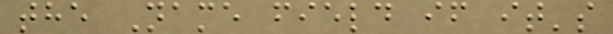the Name field if it's
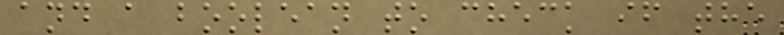and a boolean to check if the
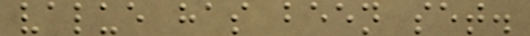value has been set.
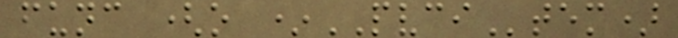func (o *PVCItem)
